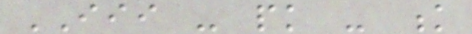III - pk - k
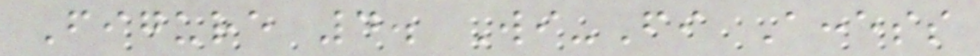Figure 4. Wi-Fi Access
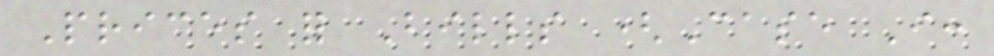Prices for Bills (Case I:
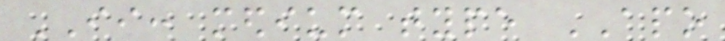II: medium type APO
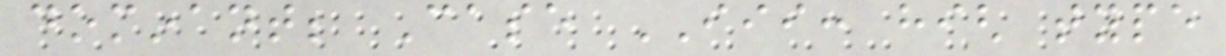dominant; Case III: high type
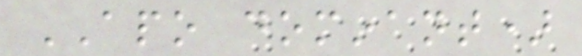APO dominant)
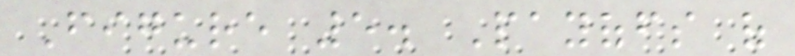Figure 5. Payoffs of
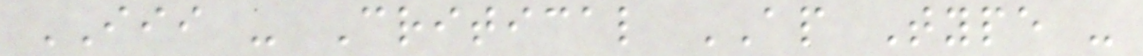III - Critical AP Type -
